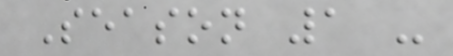Season 1 -
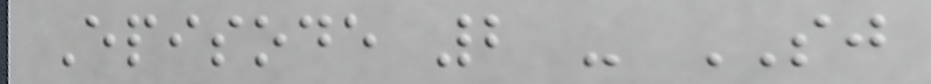Episode 2 - SJ
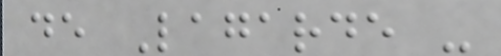de Lagarde -
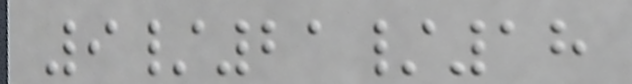9/21/18
